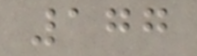177
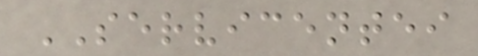SERVICENTEI
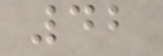42
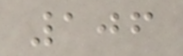106
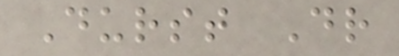Durst Dr
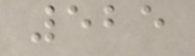525
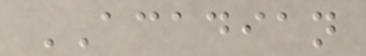ACADIAN
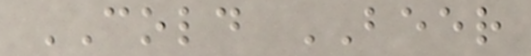COLD BEER
